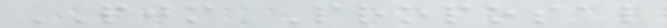PJM Proposal
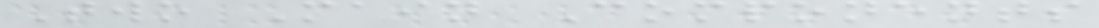Two Main Components
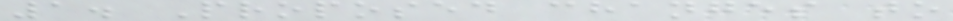1. Proposed changes to
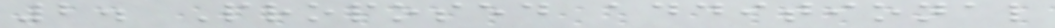2. Proposed additional
